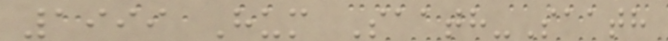1999 Hum Saath-Saath
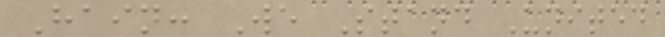Hain: We Stand United
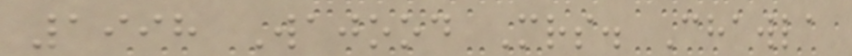1998 Wajood Mrs. Chawla
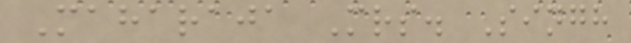Maharaja Mrs. Singh
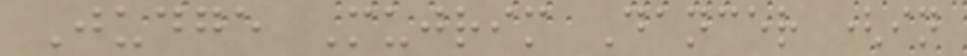Judge Mujrim Dancer (in
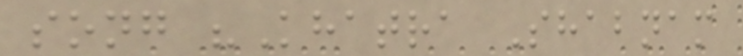song "Khatra Shabnam
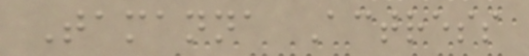Tamanna Actress
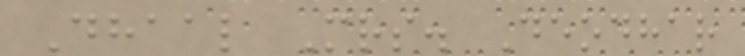Dhaal Mrs. Deodhar
